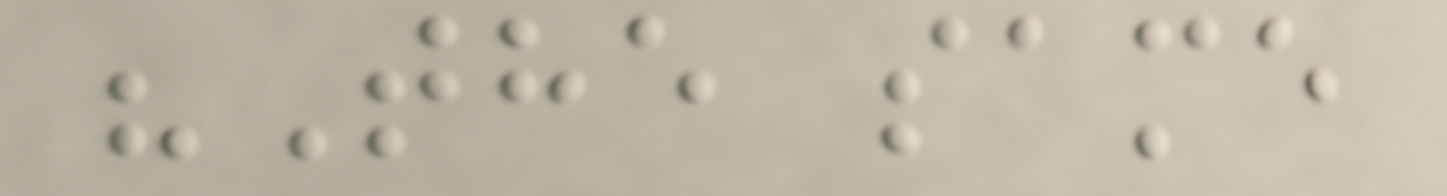"The same
